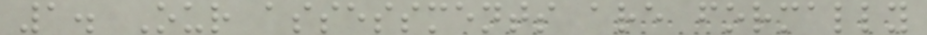1. Our assessments are formally
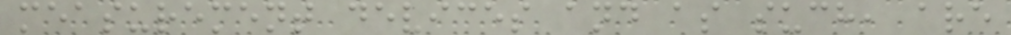measurement devices and as such, are
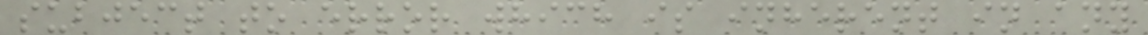subject to error which is inherent in any
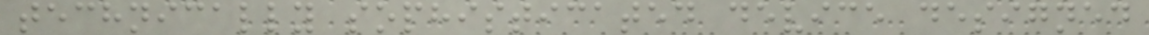technically sophisticated device designed
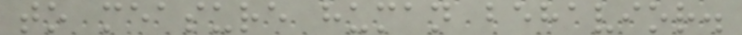to measure human behavior.
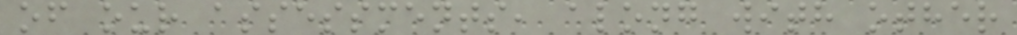of our assessments, along with other
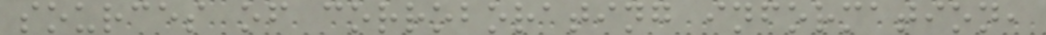sources of corroborating information,
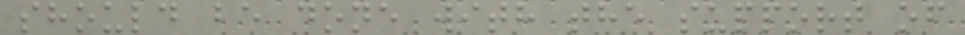should be done with the support of
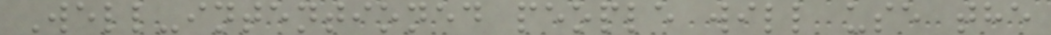Well-intentioned people will use the
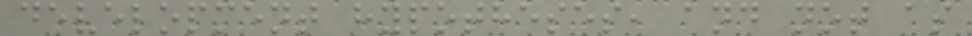development hypotheses, and not as
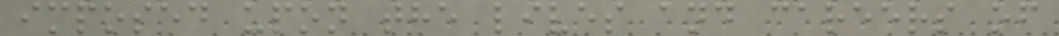imposed upon the lives and careers of
